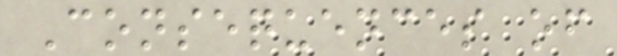Consequences of
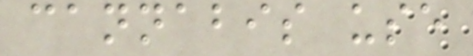cannabis use
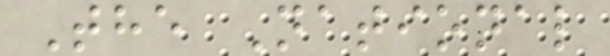The National
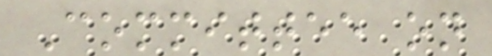Committee on
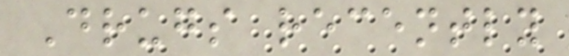Drugs recently
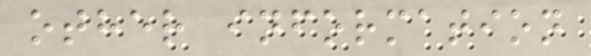other information
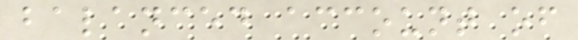balanced account of
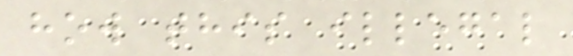how this illegal
